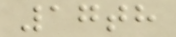17th
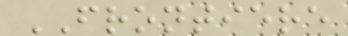FRONTIERE
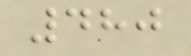480
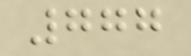777
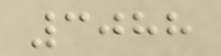3088
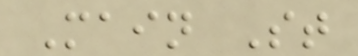Main St
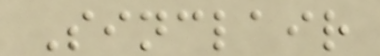Sinclair
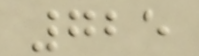725
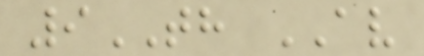9TH AV
